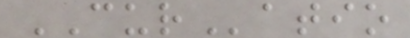CURatio
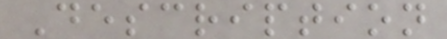Description
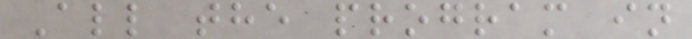All the program in
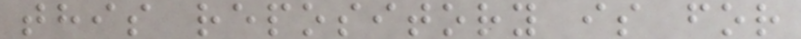this repository is for
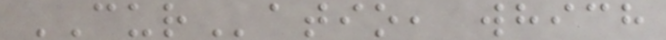CURatio, which
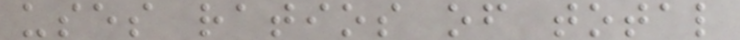uses ratios of total
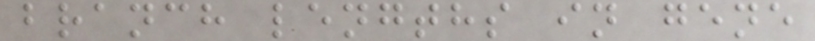branch lengths in gene
